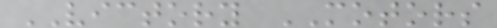VICTORY MOTORS
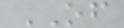OF
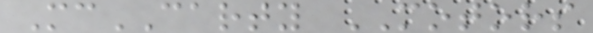McCARTY MOTORS
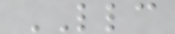LLC
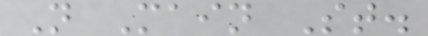N Main St.
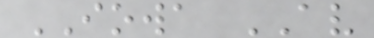IOWA AV
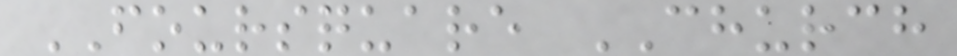FOURSQUARE CHURCH
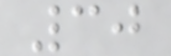30
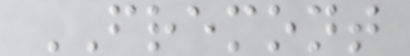FREMONT
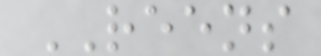REENS
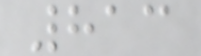813
